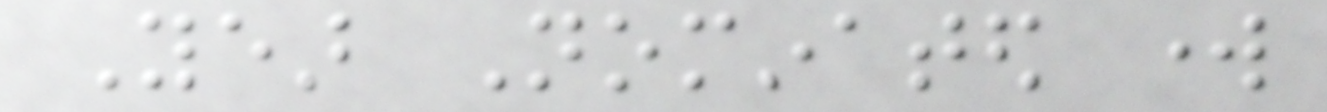Year Nominated work
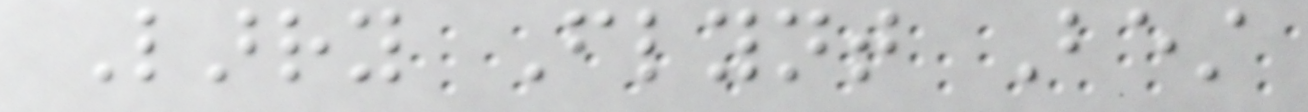Larry Flynt Best
